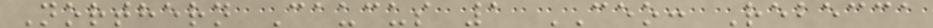Northern Caucus 1 CEO: Rebecca
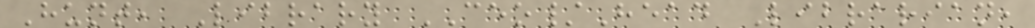Hunt, Library CEO/Head Librarian,
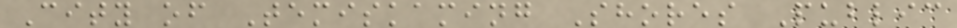City of Temiskaming Shores Public
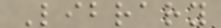Library
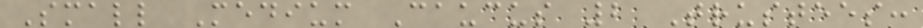Small Medium Caucus 2 Trustees:
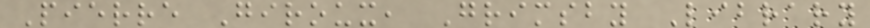Pierre Giroux, Grimsby Library
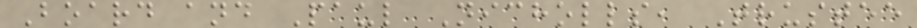Board and Paul Nicholls, Trustee
